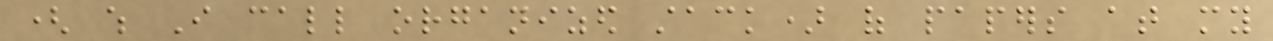( which I call organized stack) of papers at my
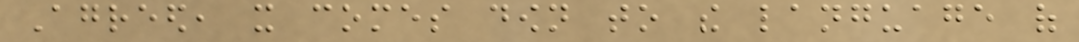Agreed, it comes down to the language of
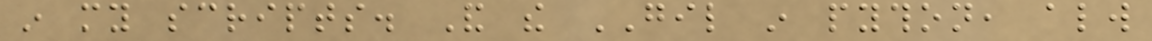in my scripts. And the GIL in python, always
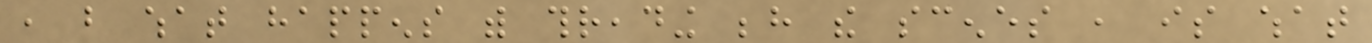, but what happens with threading behind the scenes , is what
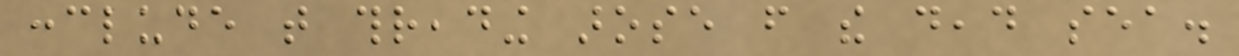conclude that threading arose from the dead sea.
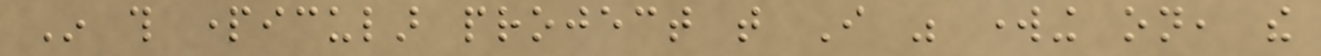In this particular project that I was working on, the
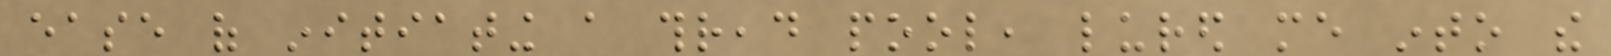ease of initiating a thread pool, lured me into the
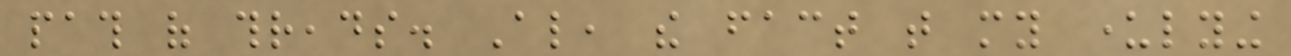path of threads. Also, the fact that my underlying
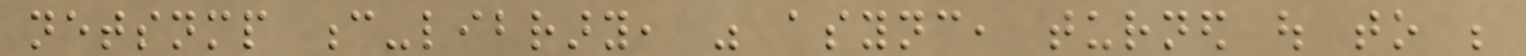netsnmp c-library, was async, turned out to be
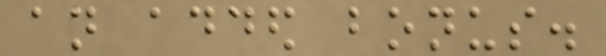an added bonus.
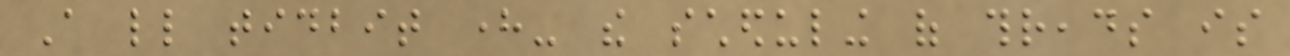A little tidbit here- the scheduling of threads is
